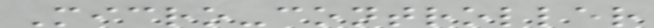Micro-controller
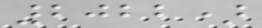2022)
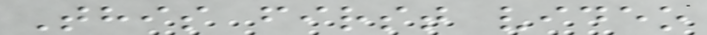This first video
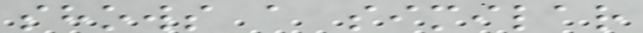shows a similar
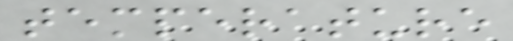temperature
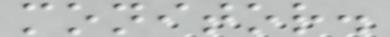monitor.
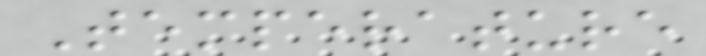Temperature
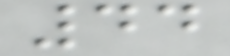44
